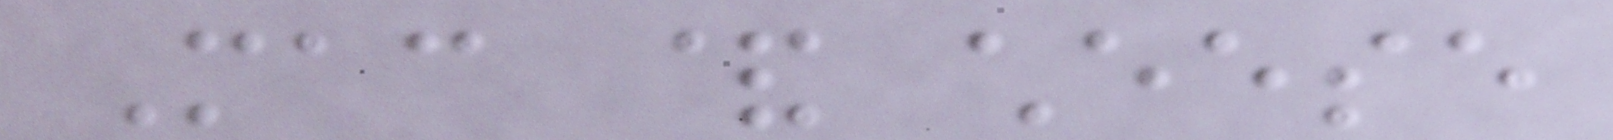Mac & cheese
